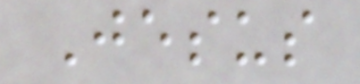Jesus
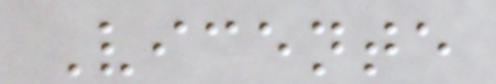Vicente
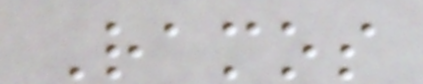Ramos
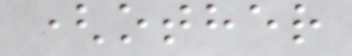(other
